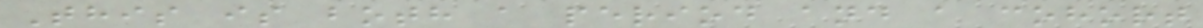This is both a period and a cohort
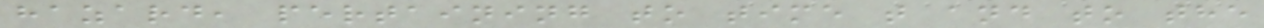hazard, pertaining to time t and to the
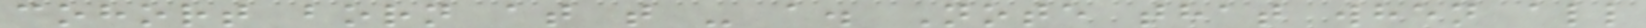cohort born at t - a. Note that when all
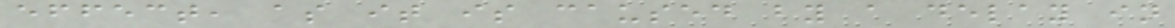effect, as it is caused by a delay in
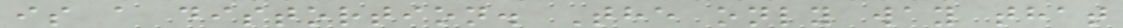is a distortion. The only way that
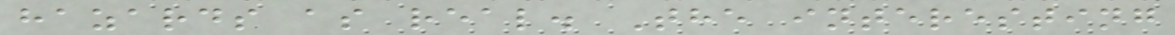hazards as real. The interesting
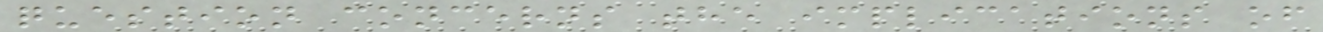question concerns the implications of
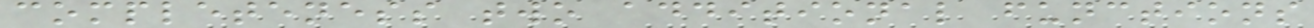completeness two additional functions
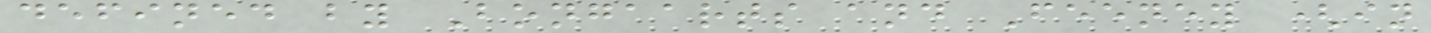defined by Bongaarts and Feeney (in
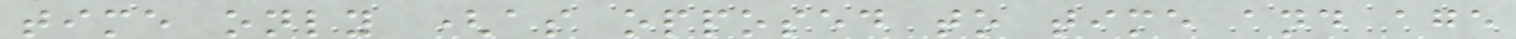time only (as opposed to time and age
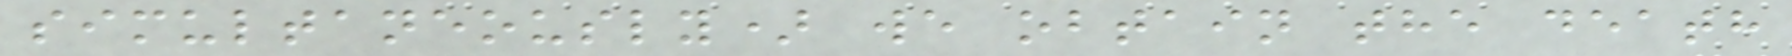simultaneously) we obtain the death
